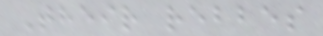Their rebbes
